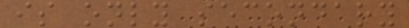is only secondary
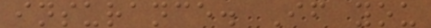insurance. If you
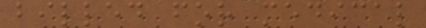billed for medical
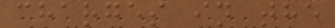charges in the
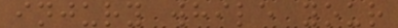injury while your
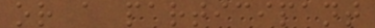or a participant
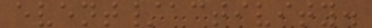event/activity.
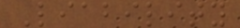Liability
